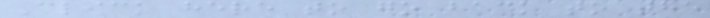Click here to go back to the
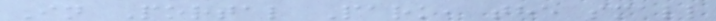In Portal Park, the small
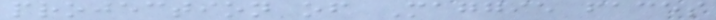projection of Maggie faces
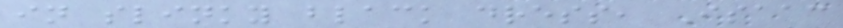in slinky black dress, Isaac
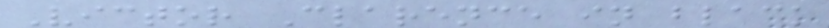Victor Clarence in black
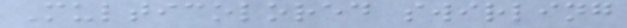Multicolored swirling
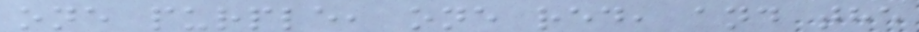one purple, one red, and the
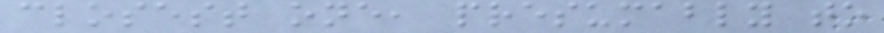closest one, presumably to
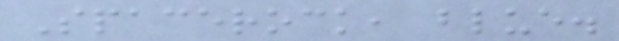Spacerock, blue.
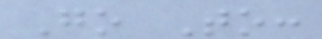Go To:
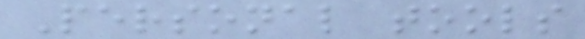Personal tools
